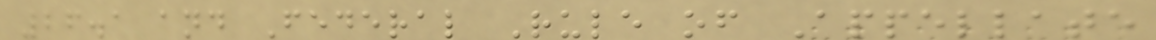26.1 and Federal Rule of Appellate
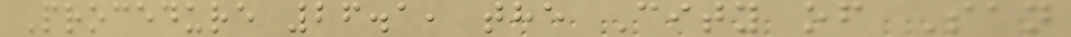Procedure 26.1, the City of San
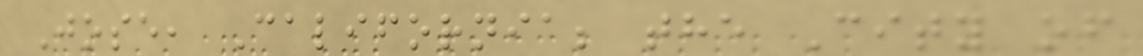Jose, California; the City of
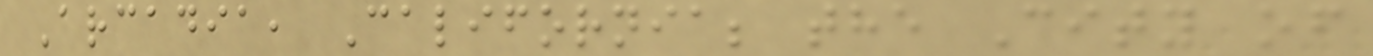Arcadia, California; the City of
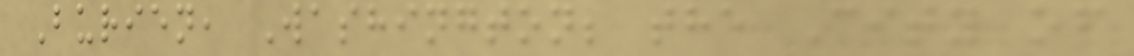Burien, Washington; the City of
